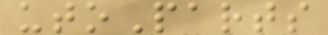utoParts
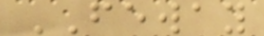FEWAY
